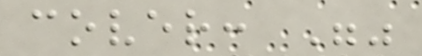cover: ""
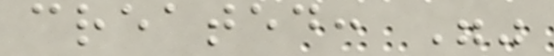created: ""
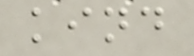kind
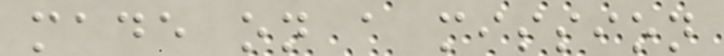made on a mission
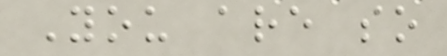You are so
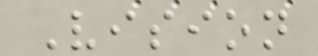Vision
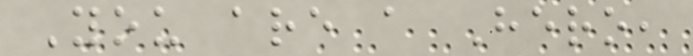You are a Hero,
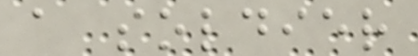a soldier
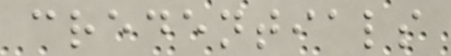credentials
